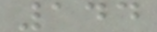144
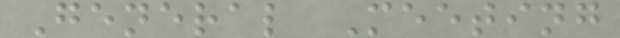General Meeting
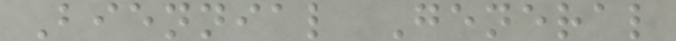Biennial General
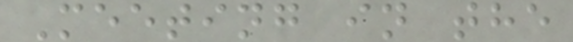Meeting in the
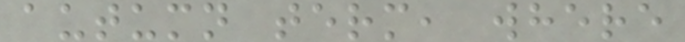autumn term, where
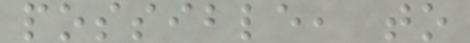possible, to
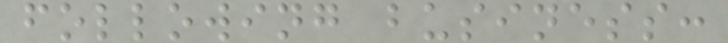following business:
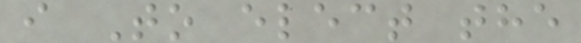i To elect the
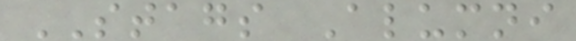STAGS Alumni
